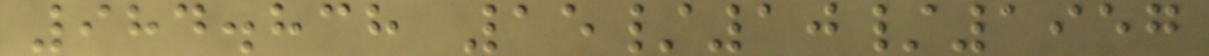984.838 15/10/1957
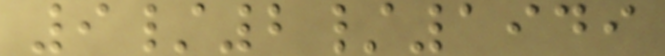9/2/1949
